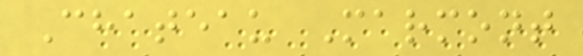Chateau Marmont
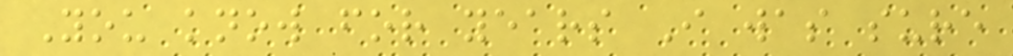You know for years I was sure
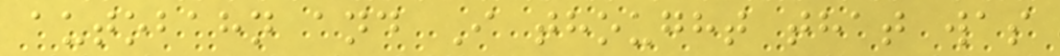autobahn and I thought that was
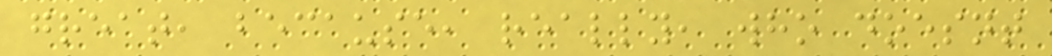great, because, really, who doesnt
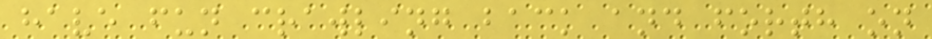have fun crawling back and forth on
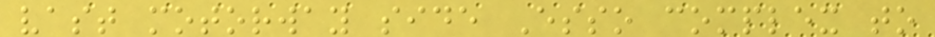vast motorway side Esso complex to
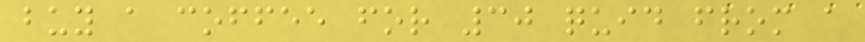buy a coffee for 30 quid from a
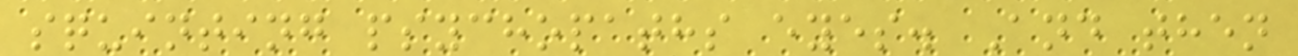squinting psychopaths eyes. And then
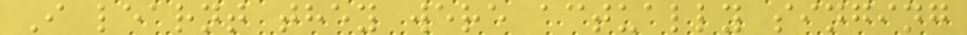I learnt they were actually singing
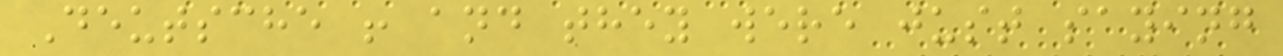Deutsche ! and they were just saying
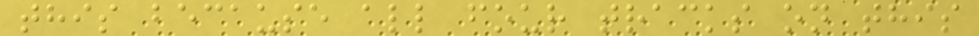this because all four tracks on this
